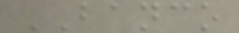BANCO
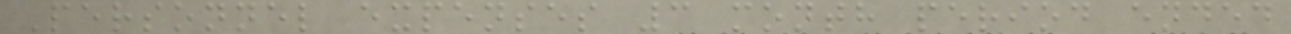Personnel expenses 3 month period ended
